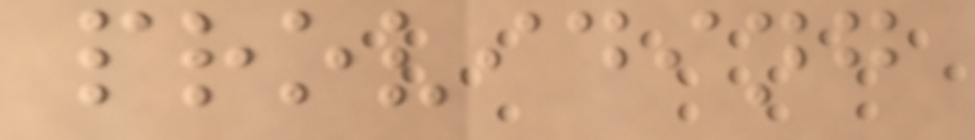providing
